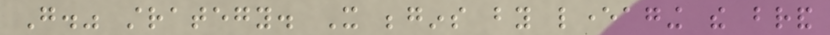Go." strategy. It begins by leveraging the brand
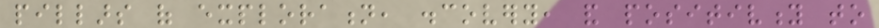pillars of exploration, discovery, and positivity to
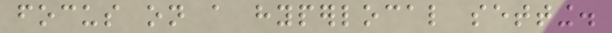focus on a hyperlocal setting.
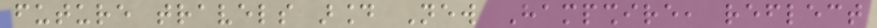future travels around New Hampshire, reflect
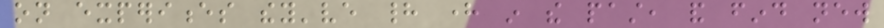on experiences they've had here in the past, and find new
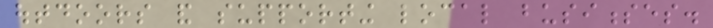outdoors and supporting local businesses.
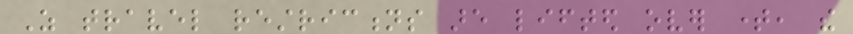As travel restrictions are lifted over time, the
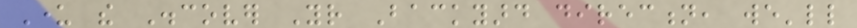Under the Discover Your Backyard direction, we'll
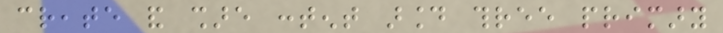create and share content around three primary
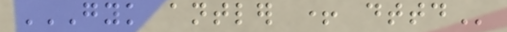GYK ANTLER + DTTD
